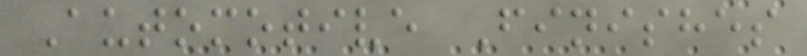Automotive Finishes
